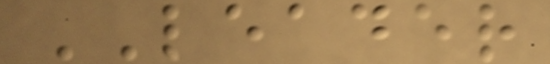LEADER
